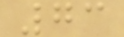73
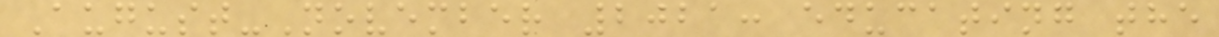August-November 2021: educating the
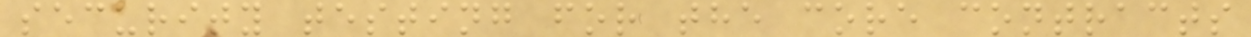security testing for the core contracts
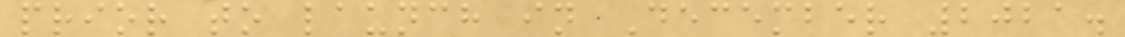prior to launch in December 2021.
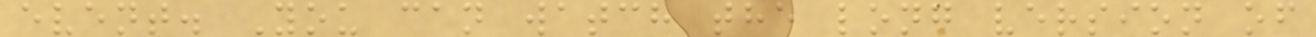event. You can watch the long version of
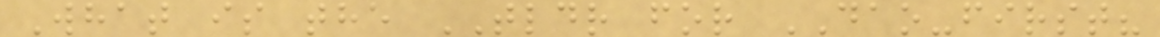What is the TLDR for DAO-first?
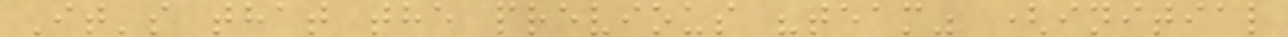It's that the previous "team" (initial
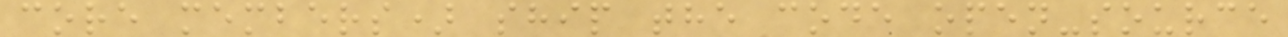core members) ship the code open-source
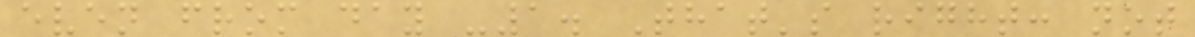even from day -1. That's right: not
